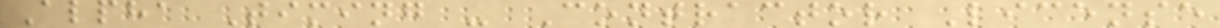Alpha Timing - Contractor License
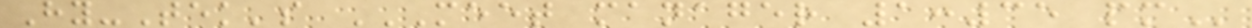Hy-Tek's MEET MANAGER 1:35 PM
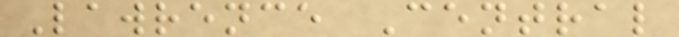Lawrence Central
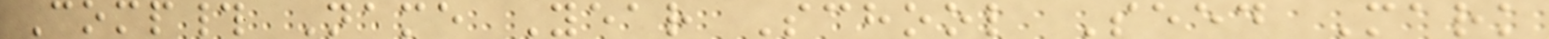Comp# Name Year School Seed Mark
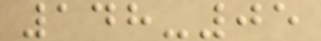148-05
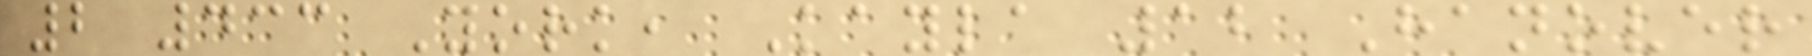2 433 York, Kayla 12 Hanover
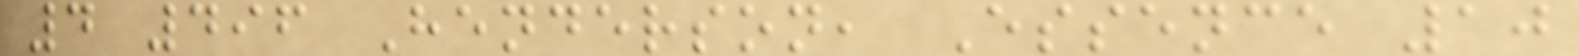4 496 Henderson, Essence 10
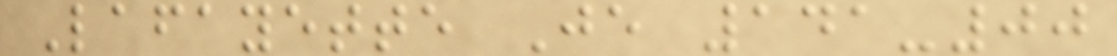Lafayette Je 141-00
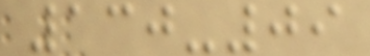130-09
